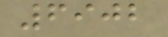6902
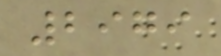2979
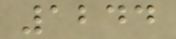1244
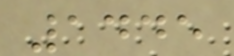1445
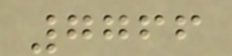7766
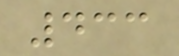433
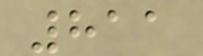811
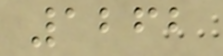1262
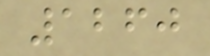1260
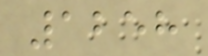1258
